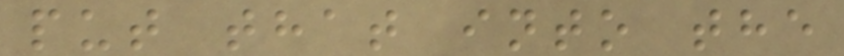put that into the
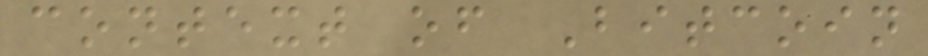context of Bitcoin
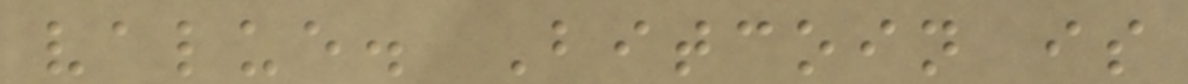value. Bitcoin is
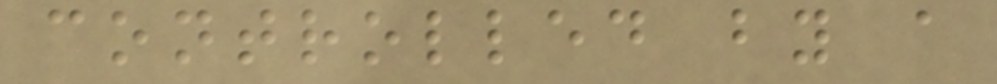controlled by a
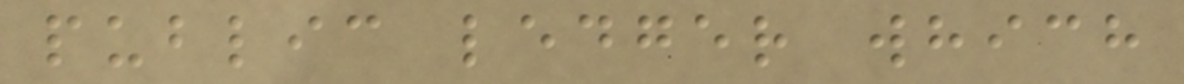public ledger which
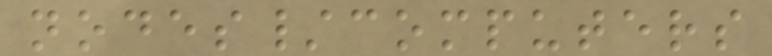nodes/computers
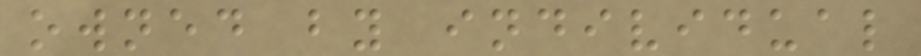owned by individual
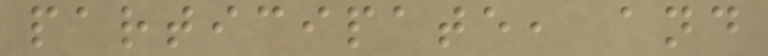participate, and
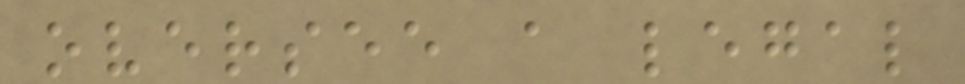oversee a legal
